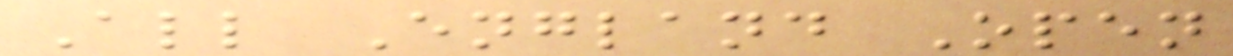All England Open
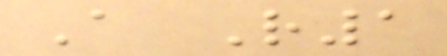A R1
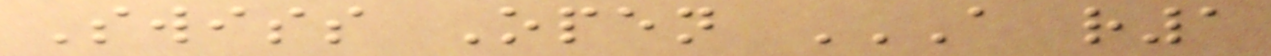Swiss Open A R1
